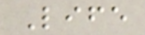Life
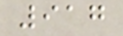917
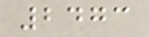2473
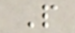P
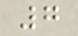7
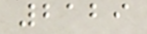2129
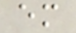em
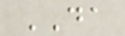DA
